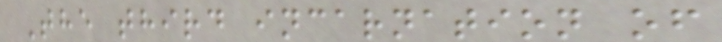The third incarnation of
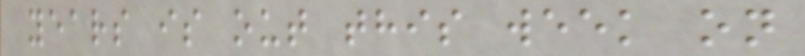years is out this week on
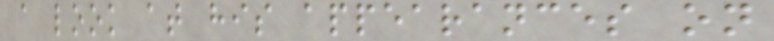a look at his appearances on
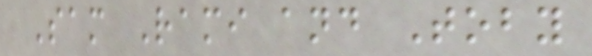Sam Rami and Toby
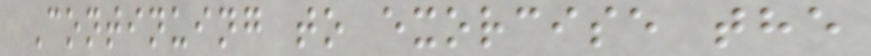Continuing to exorcise the
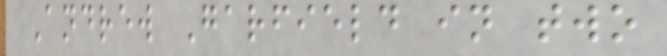Andrew Garfield in two
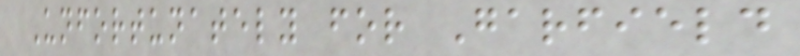Unfortunately for Garfield
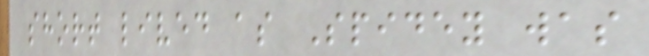short lived as Spidey was
